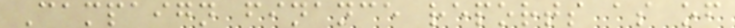Campaign finance reports as of
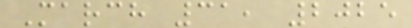March 31, 2025
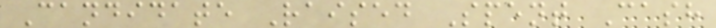Candidate Raised Spent Cash
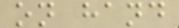on hand
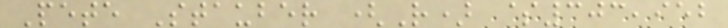Pete Stauber (R) $303,952
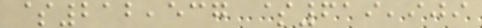$212,537 $619,909
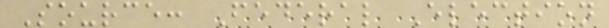Source: Federal Election
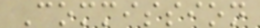Commission
